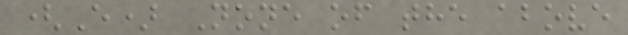(E) None of the above
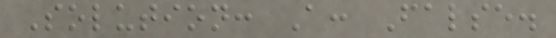Solution: A: False.
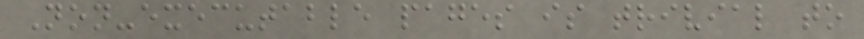Non-executable pages is trivial to
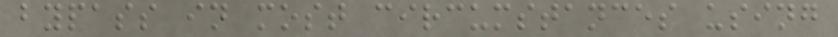bypass in most circumstances using
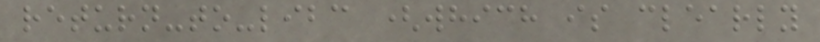return-to-libc (which is clearly
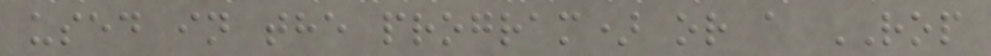used in the program) or a ROP
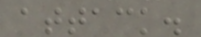attack.
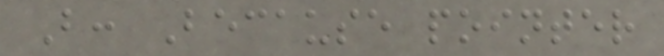B: Because pointer
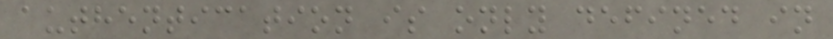authentication is only defined in
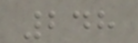248
